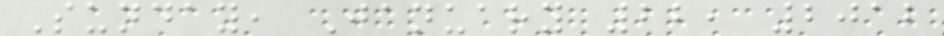Sunday, January 22, 2012
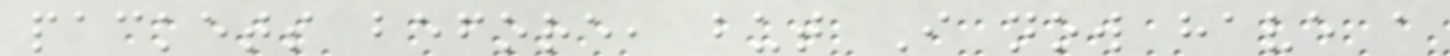packets before, but I now have a
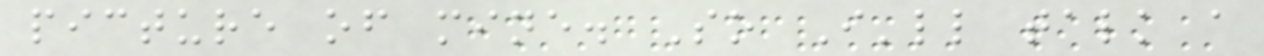picture of mine. So I'll talk a
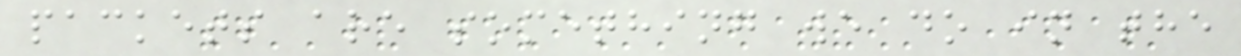packets are something we do in the
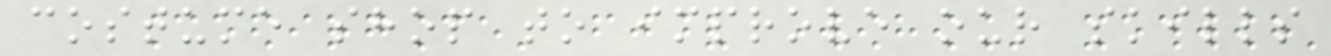costume shop to improve our skills
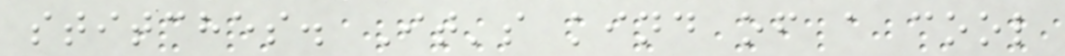stitches. It's kind of a cool
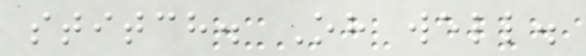stitch. Oh well.
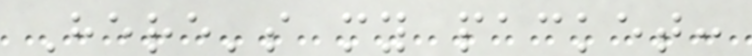Here's my packet:
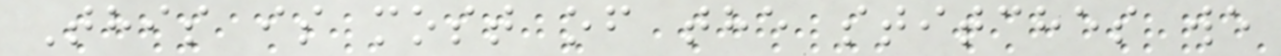This is most of the stitches we
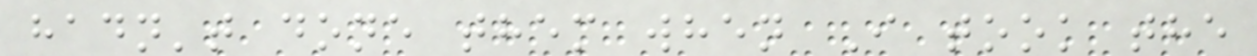hadn't done them when I took the
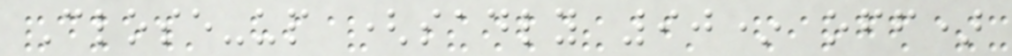Close-up (sadly 90* off)
